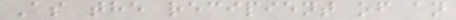As the recipient of an
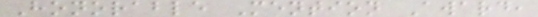Honorable Mention Award,
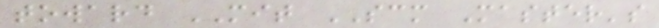toward MIT SCM Master's
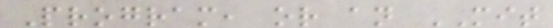Program, or an MIT
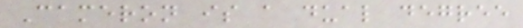Cameron is a dual degree
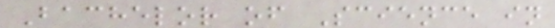Bachelor of Science in
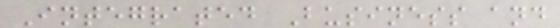Integrated Business and
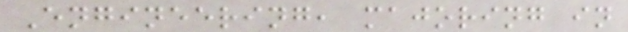Engineering, majoring in
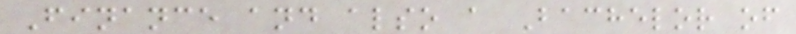Finance and also a Bachelor of
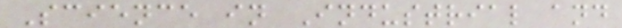Science in Industrial and
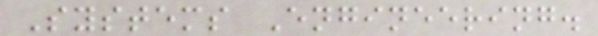Systems Engineering.
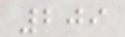209
